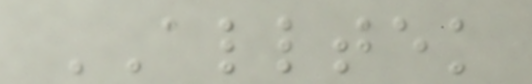ALLTEK
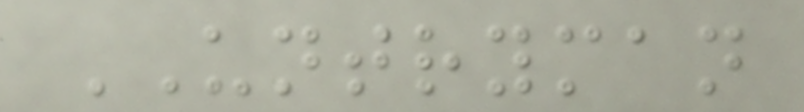UNTRYMAN
